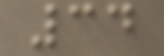34
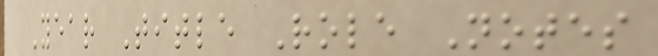Year Title Role Notes
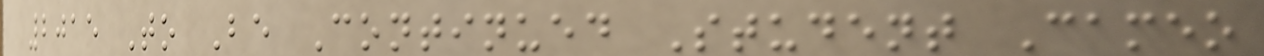2015 To Be Continued Student Cameo
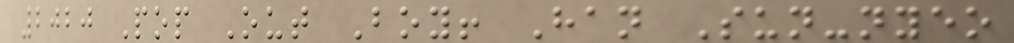2020 Pop Out Boy! Han Sun-nyeo
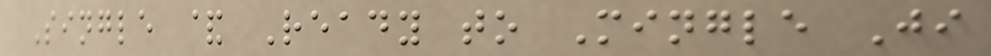Single & Ready to Mingle Ji
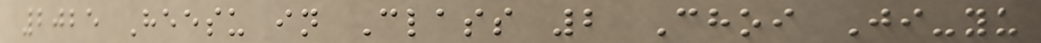2025 Heesu in Class 2 Choi Ji-yu
